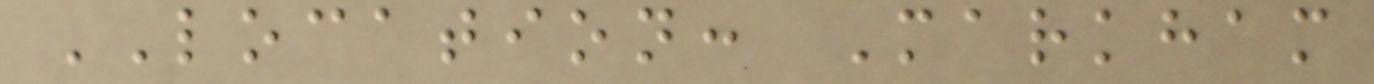LOCATION: Markham
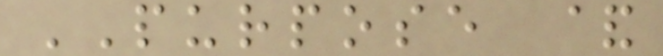PURPOSE &
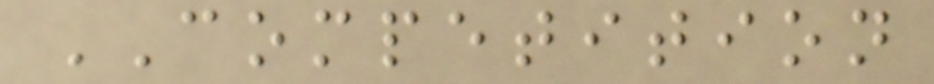COMPETITION
